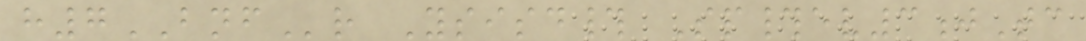h7BNFr Ysisd# Sp#ev3jTc
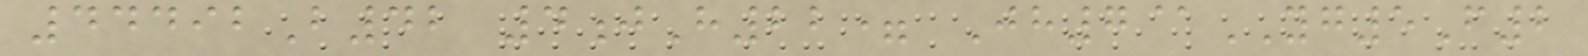44492B42 4jH22= Jh7@YG5F2
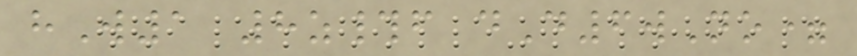hW1 8z#f dD6wNo=
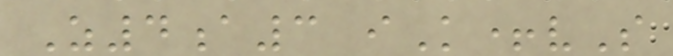Z4a3 iK+vS
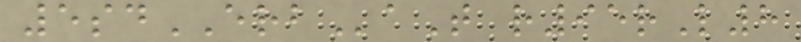5sdERBaT r95rL8
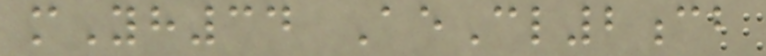mYh34 AeCl2cb
